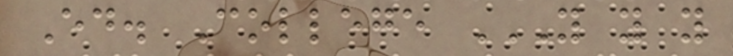Ed. College Y Y Y
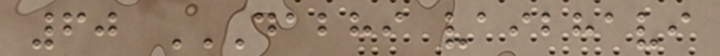60 DABHI VAIBHAVI
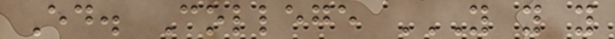Ed. College Y Y Y
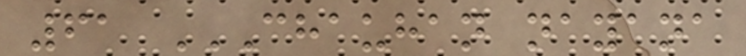61 CHAUHAN NAYANA
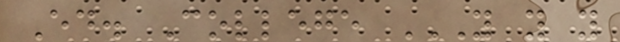Ed. College Y Y Y
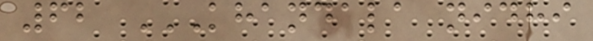62 KHANDALA NIDHI
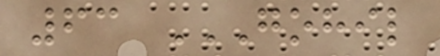63 GOHIL
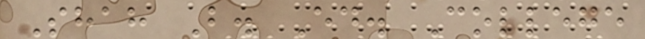Shah B. Ed. College
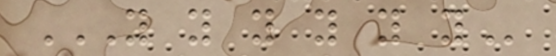Y Y Y Y Y Y
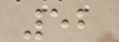52
